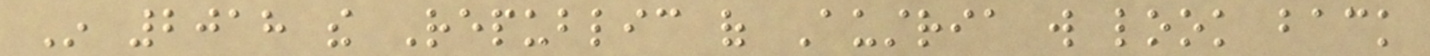In 2018 the Republic of Austria will look back
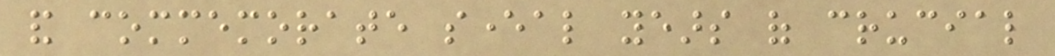and commemorate several years of crucial
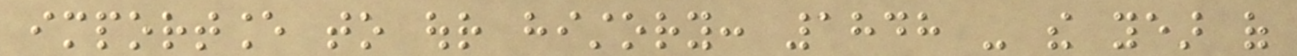importance to our history: 1848 - the year of
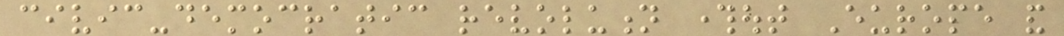civic-democratic revolution throughout Europe and
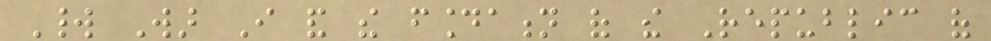World War I and the foundation of the Republic of
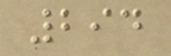294
